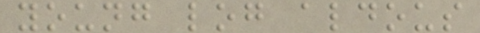young log aldous
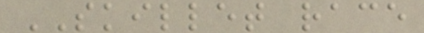SKILLET race
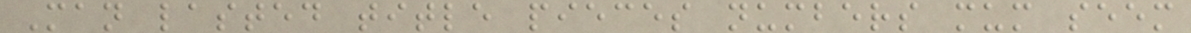Man lasted title pieces numbers mum seem
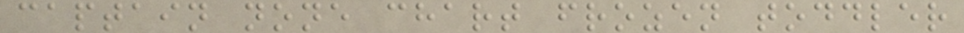captain none chart frozen toddler
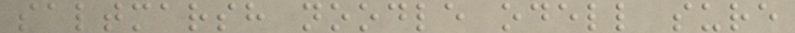saltmarsh noodle odell sure
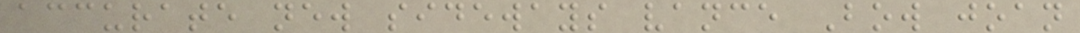accurate new sideways vance Bow joan
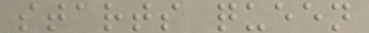starts queen
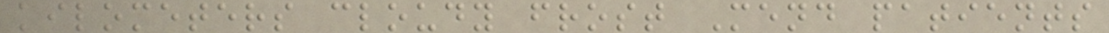kilometers cloudy frost Mend patients
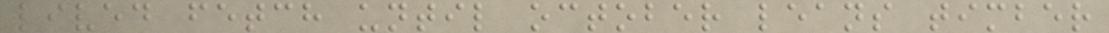lived fetch until october leans timber
